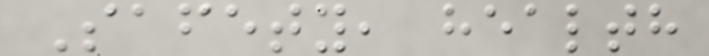Safety, health
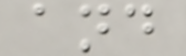and
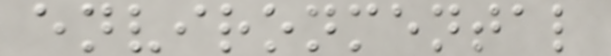environmental
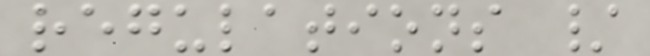regulations /
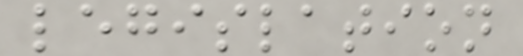legislation
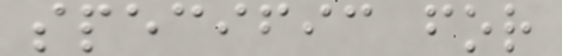specific for
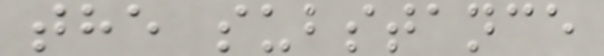the substance
